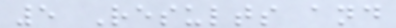5 Results and
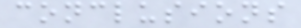conclusions
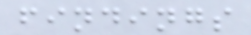findings
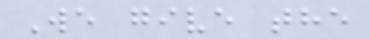We give the
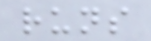runs
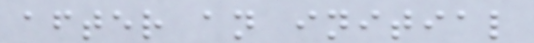after an initial
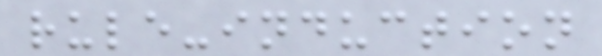rule-induction
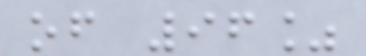of 96%
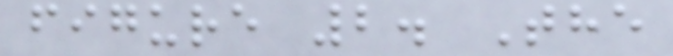figure 2. The
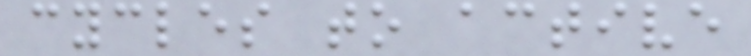cycles to active
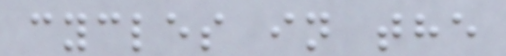cycles in the
